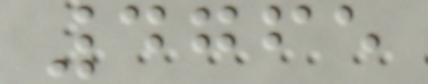4765
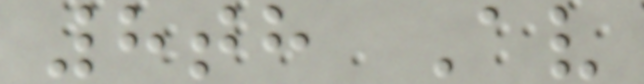8th Av
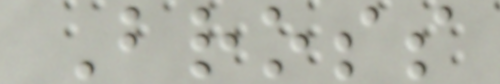Bross
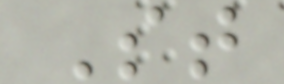St
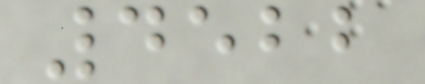4522
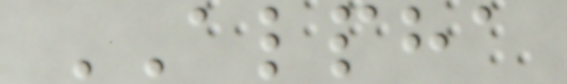ALPHA
